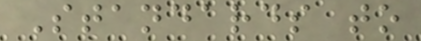Standards to
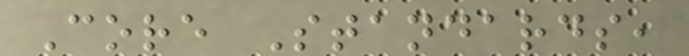Core Standards,
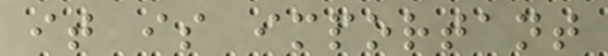it is important
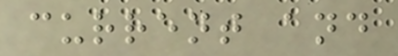current and
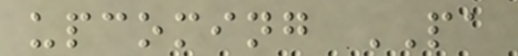upcoming PA
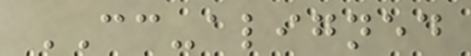CC-aligned
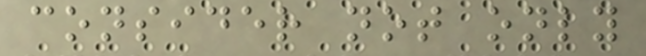consider not only
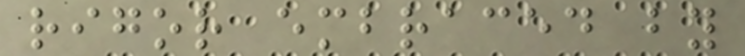rigor embraced by
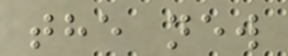the new
